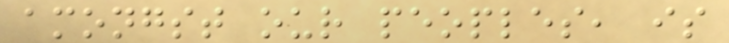amongst our peoples, is
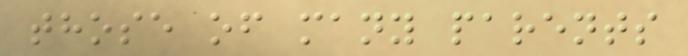those of many parents
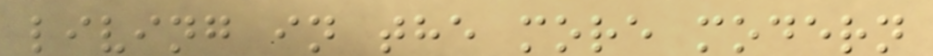living in the more modern
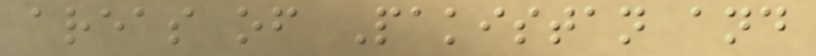areas of Pakistan and
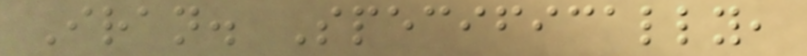Iran. Specifically,
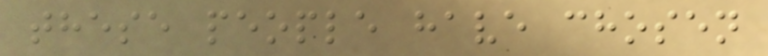these people have chosen
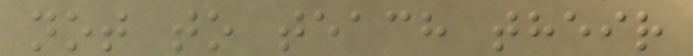not to teach their
